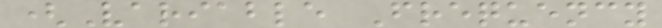(Variable Frequency
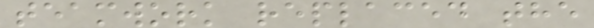teamwork replaced the
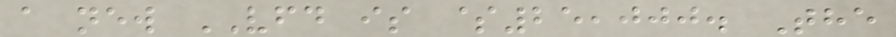a new VFD is $25,000. The
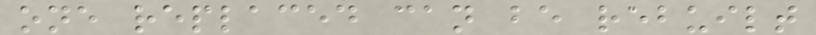one replaced can be rebuilt
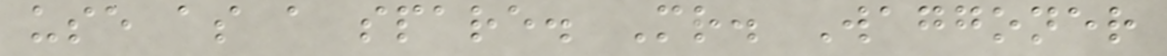use as a spare. Mr. Waggoner
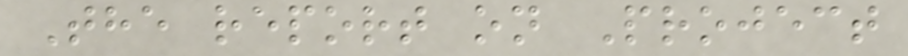The report on Project
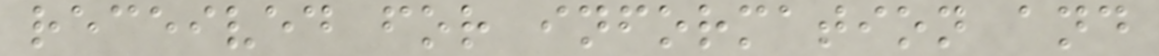received for information and
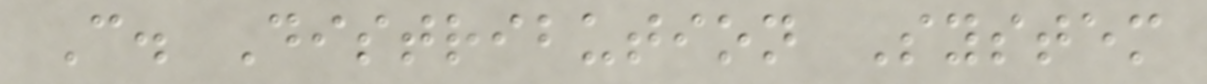C. Distribution System
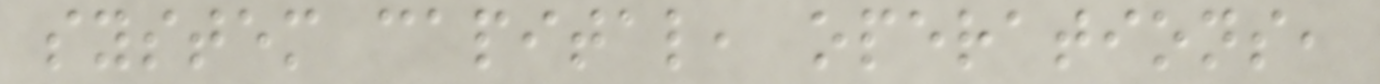system capital, operations,
